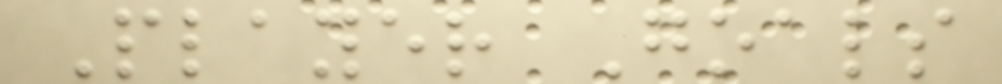Player Goals
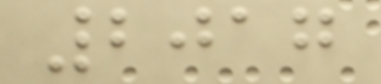2017
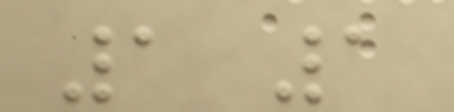1 1
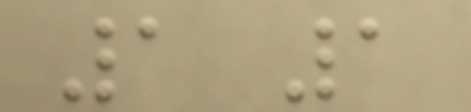1 1
